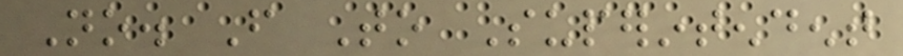No. From To Superintendent
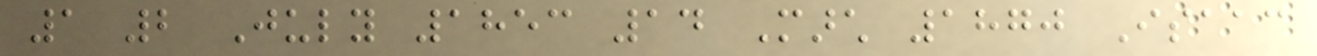1 2 July 1853 14 March 1870 Isaac
